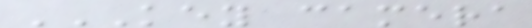KEY CAMERA
